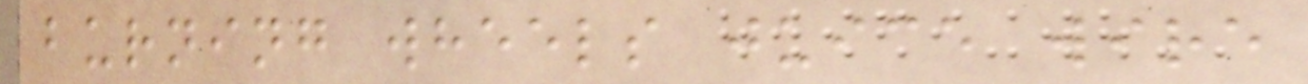burning wheels juice wire
